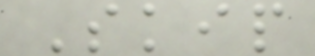Skip
